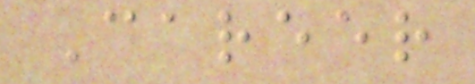Career
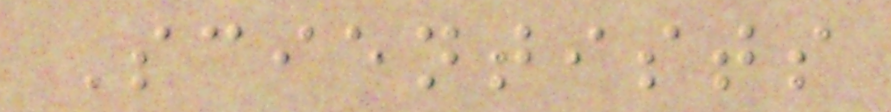Scientists
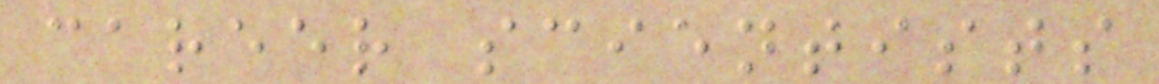career scientists
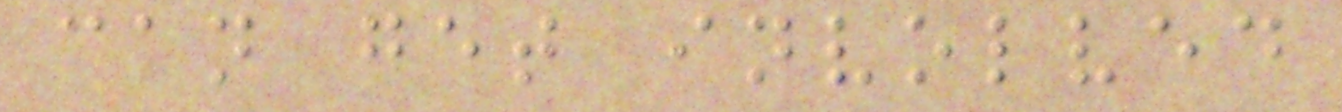can get involved
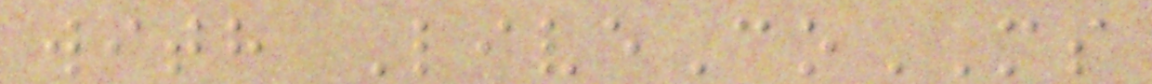with LiveCoMS
